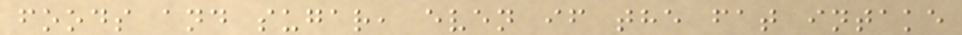foods and sugar, even if the fat intake
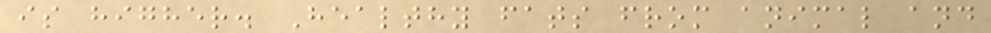is higher. Healthy fats from animal and
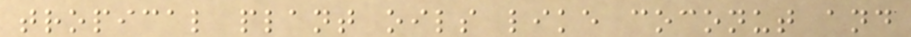tropical plant oils like coconut and
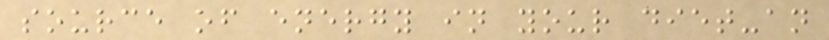source of energy in your diet-an
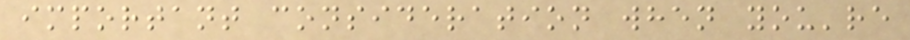important consideration when you're
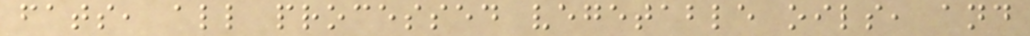fats, all processed vegetable oils, and
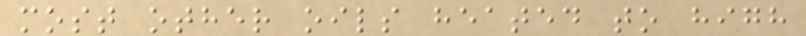most other oils heated to high
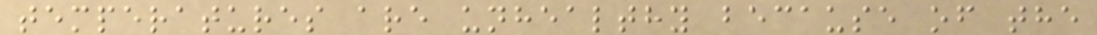temperatures are unhealthy because of the
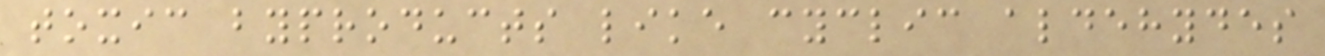toxic byproducts like cyclic aldehydes
